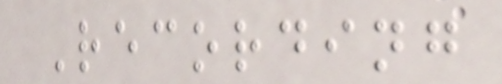Recording
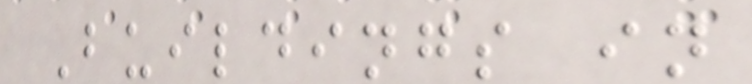Buildings in
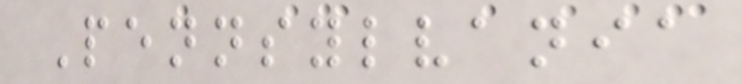Pennsylvania
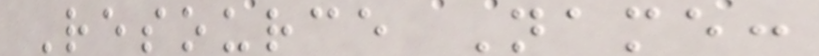Resource Name:
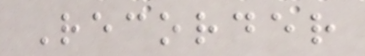Recorder
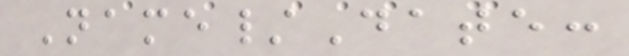Name/Date:
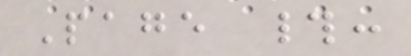Page #:
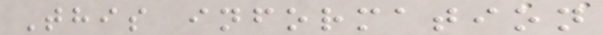This information
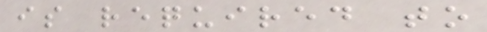is required to
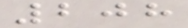208
